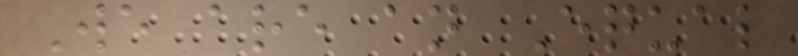We are an Equal
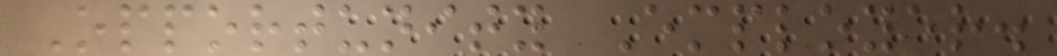Opportunity Employer.
